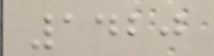1420
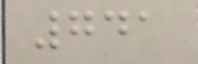741
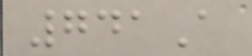741A
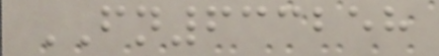FN633258
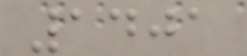1401
